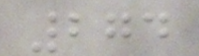274
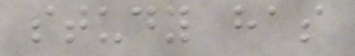study has
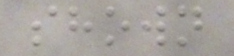shown
